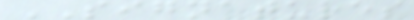SIGNATURES
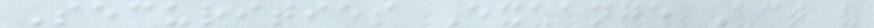Securities Exchange Act of
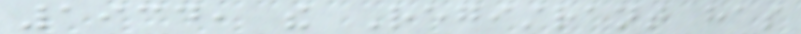1934, the Registrant has
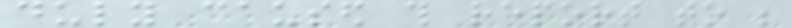duly caused this report to be
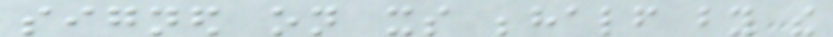signed on its behalf by the
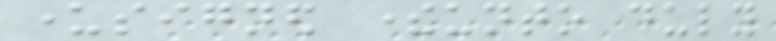undersigned thereunto duly
